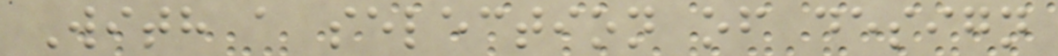With a selection of design
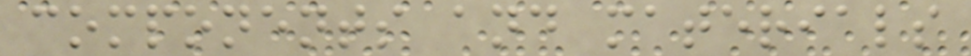components and materials
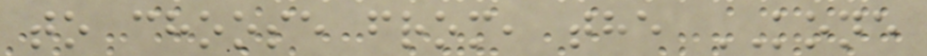to choose from, the KONE
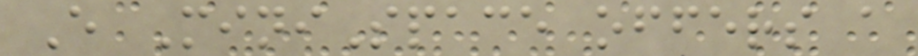E MiniSpace offers a
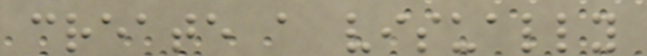create a visually
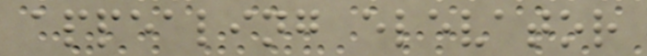appealing elevator
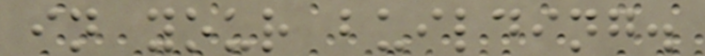in your building.
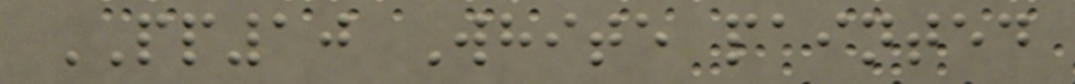PP10 White painted
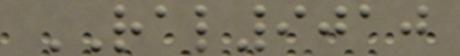RAL9010
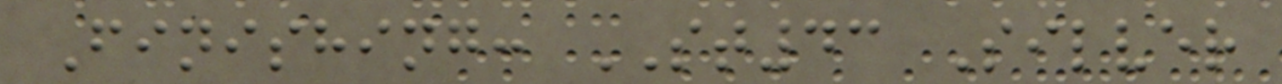Finishing: ST43 Silver
